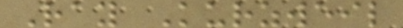Ray Kurzweil
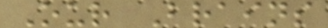Our Brains
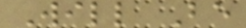Will Be
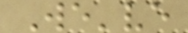We've
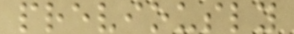previously
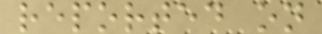reported on
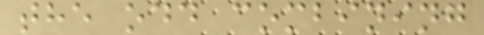the odd combining
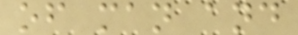of man and
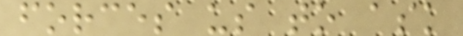forces us to ask
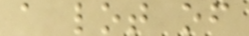a lot of
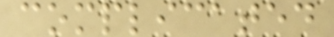complicated
